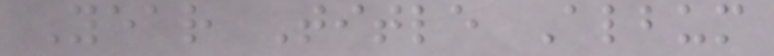Year Title Album
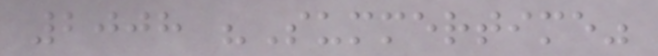2008 "Summertime"
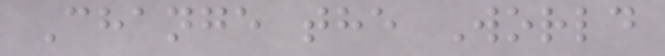Change the World
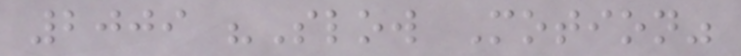2009 "Slow Motion"
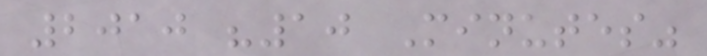2010 "10 Minutes"
